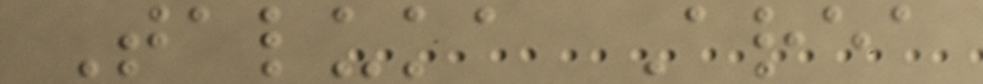Taluka Area
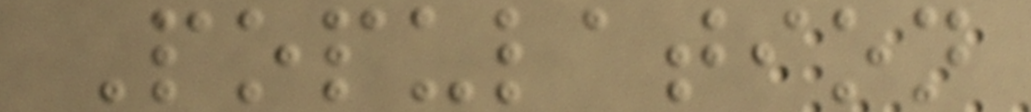Population
